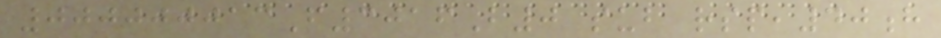000000013F3016B0 sub rsp,40h
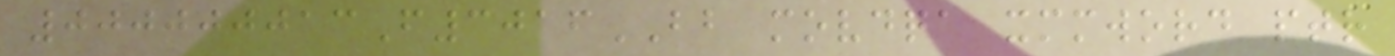000000013F3016BB movdqa xmmword ptr
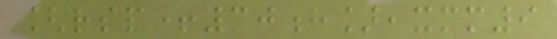[rsp+30h],xmm9
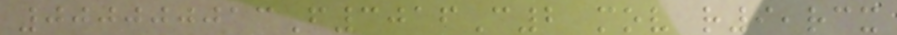000000013F3016C2 mov r9,rcx
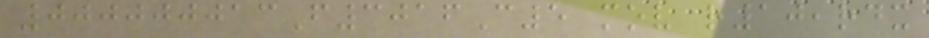000000013F3016C5 mov r10,rdx
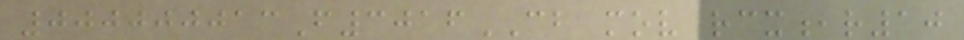000000013F3016CB mov rcx,r10
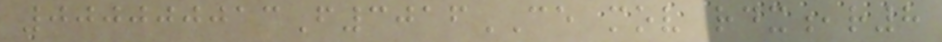000000013F3016CE mov rdx,r8
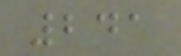241
